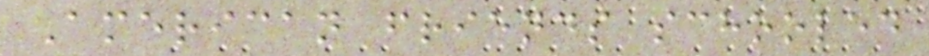American friends schooled
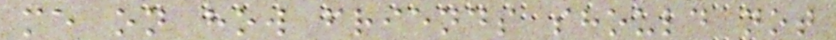me on how friends should not
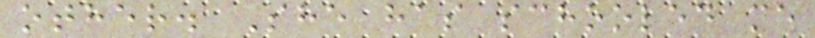other. She has schooled me
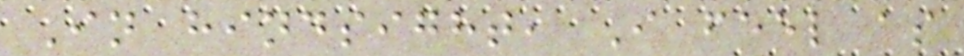In hindsight, I feel as
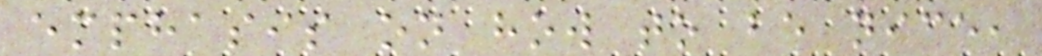emphasis on how to be nice,
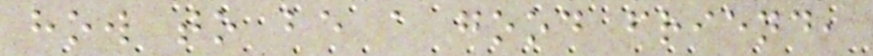how to be a good friend,
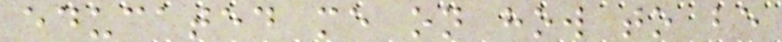educated me on how to be
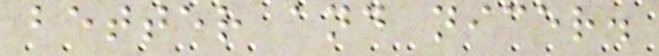better and nicer.
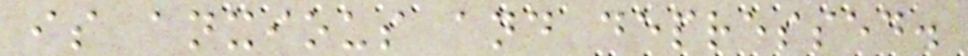is anxious and depressed.
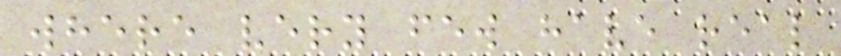where very few have real
